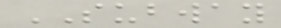SUBWAY
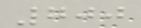700
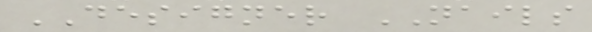DESIGNER NAILS
